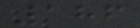186
